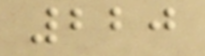220
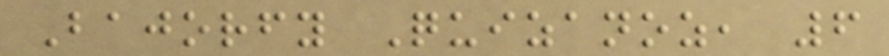Bajorfy Quizanoz, 6
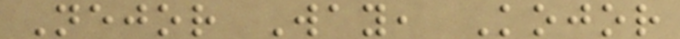Nejor Way, Kojor
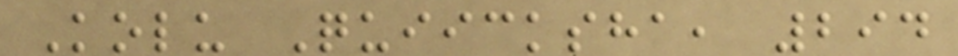Kolu Quiicksha, 294
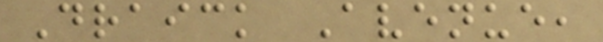Draick Avenue,
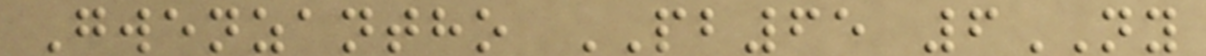Gwenzantho PB65 6NY
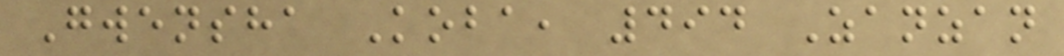Gwensha Koba, 494 Zanzan
